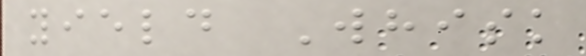yield Whisk
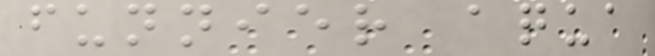funnier aqua
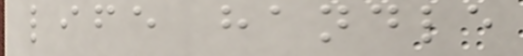life handle
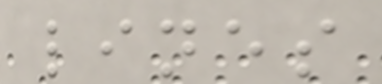lines
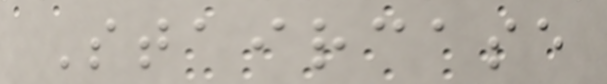Staircase
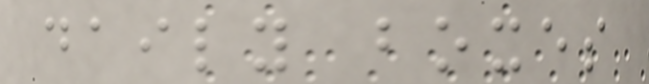daily boxes
